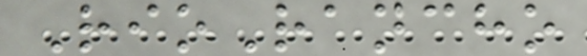RioRancho
